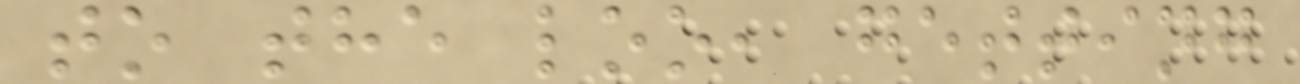to the loo, getting
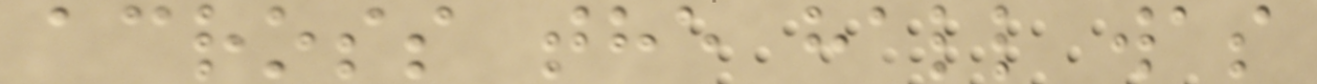across the hall was
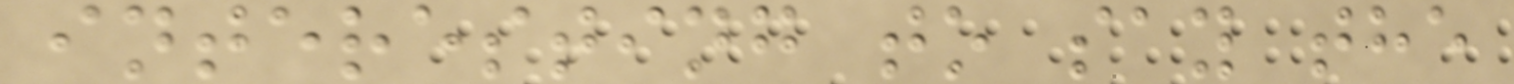interesting to say the
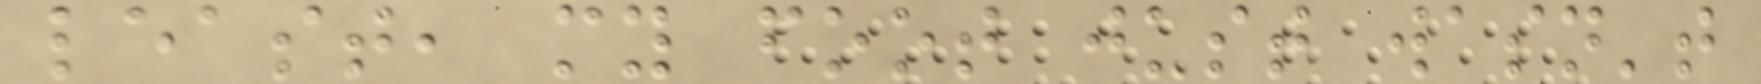least, my foot just wasn't
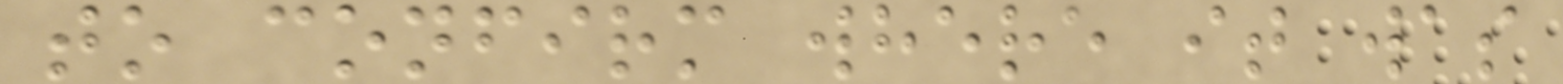to confirm where it was
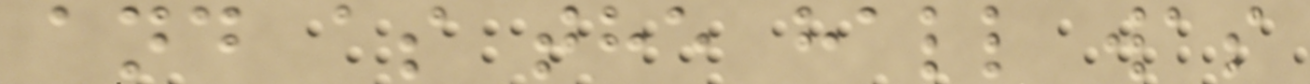and as the hall was
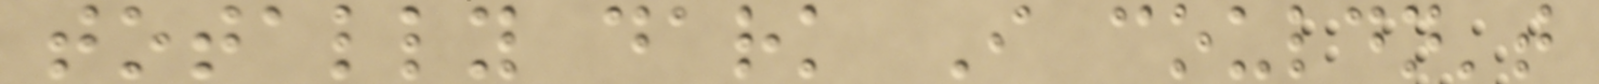totally dark I couldn't
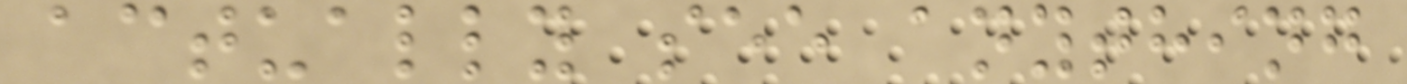actually see anything
